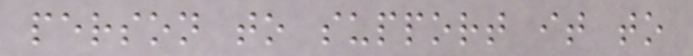person to support it to
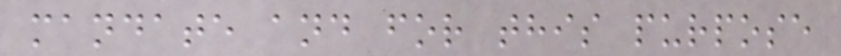mandate and for this purpose
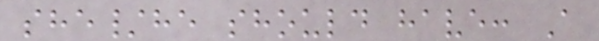she/he should have: A
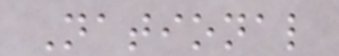National
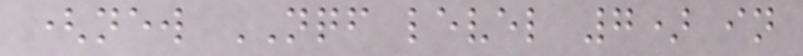(new NQF level 7) in
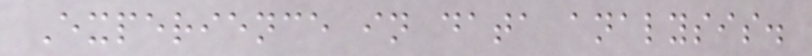Experience in data analysis.
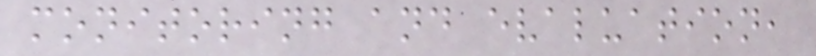monitoring and evaluation,
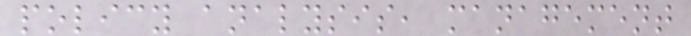policy analysis, management
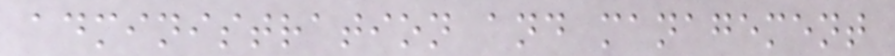administration and management
